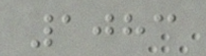1083
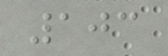103
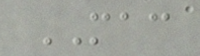MAC
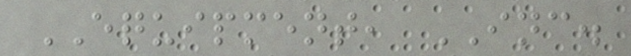EQUIPMENT, INC.
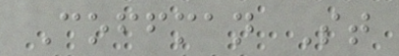Coffman St
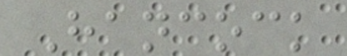Hancock
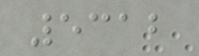5312
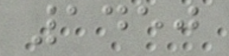1450
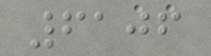6106
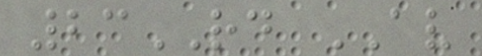23RD AV
